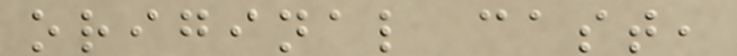original cast,
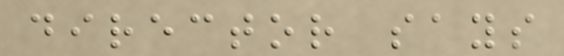director says
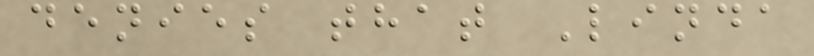denies that Linda
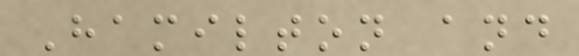Hamilton and
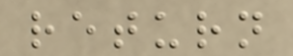return
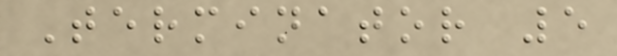Terminator 5
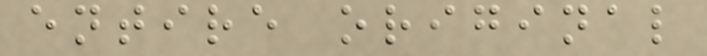entire original
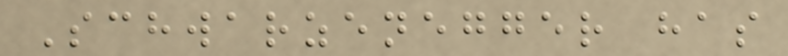Schwarzenegger has
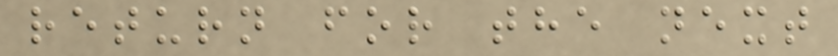return for the next
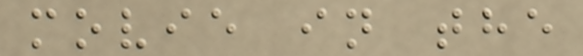movie in the
